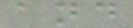and
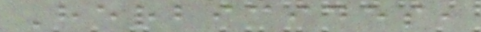Herbicides,
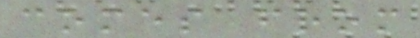comes from
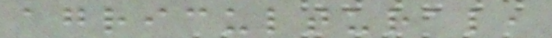agricultural,
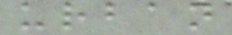urban
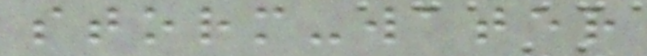storm-water
